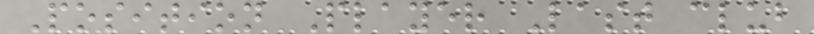Position Player Last club
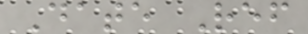Date Ref
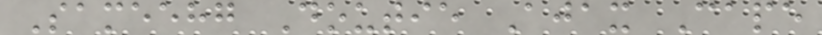Sameehg Doutie Ajax Cape
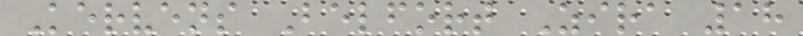Kervens Belfort Zira 18
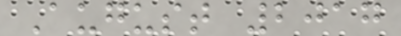August 2017
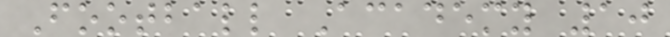Football Academy 10
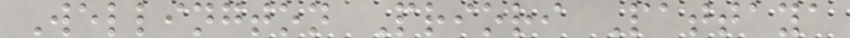Wellington Priori Pattaya
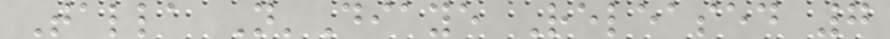Talla N'Diaye Released 7
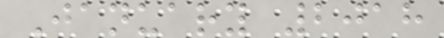January 2018
